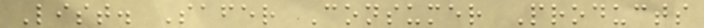List. Safer Consumer Products
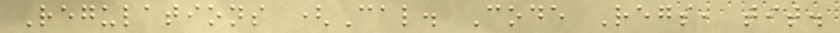Regulations (Cal. Code Regs, tit.
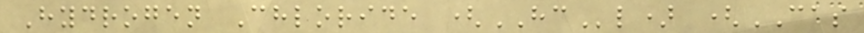Hydrogen Chloride (HCl) (CAS
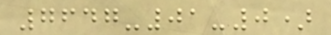7647-01-0)
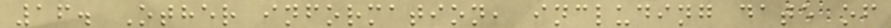16. Other information, including date of
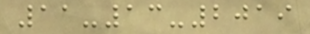11-13-2019
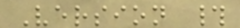Version #
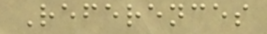References
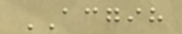ACGIH
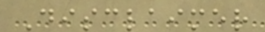Disclaimer
